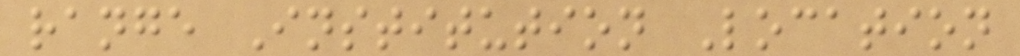range Institution Location
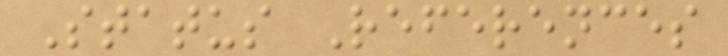Status References
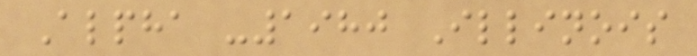Alpha -1980 Illinois
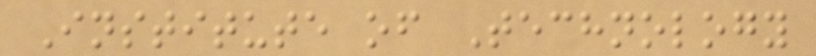Institute of Technology
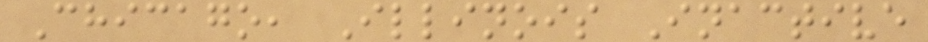Chicago, Illinois Inactive
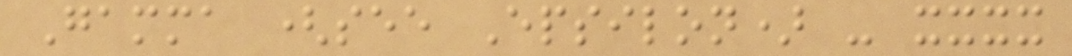Gamma (see Epsilon) - xxxx
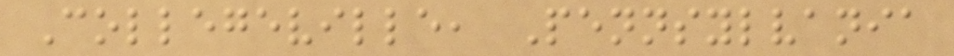Collegeville, Pennsylvania
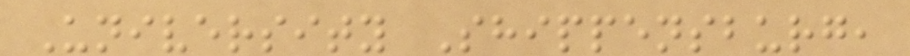University Shippensburg,
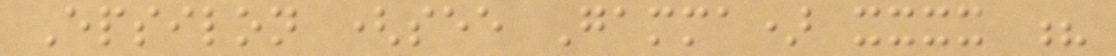Epsilon (see Gamma) xxxx ?
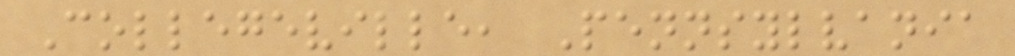Collegeville, Pennsylvania
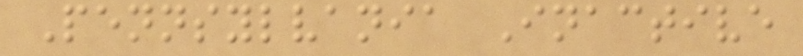Pennsylvania Inactive
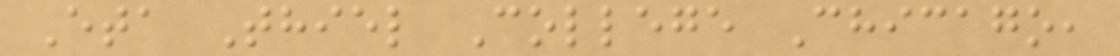Eta Thiel College Chicago,
